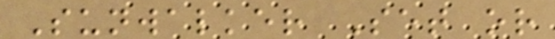Sunwalker Set or
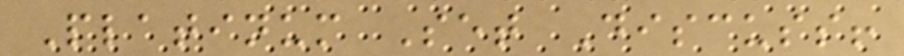Platinum Set Discuss!
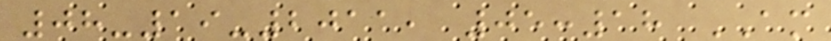08-19-2011, 05:18 AM
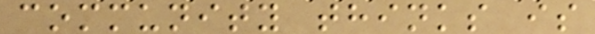community thinks is
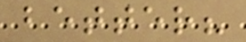better?
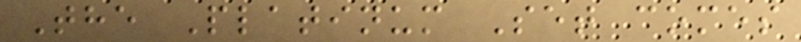The Platinum Set comes
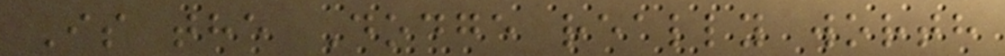Is the Dodge really worth
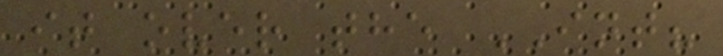it over the INT?
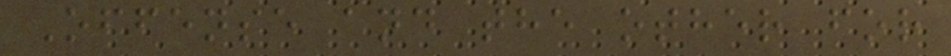Offense and the other for
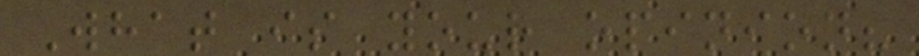What is your opinion?
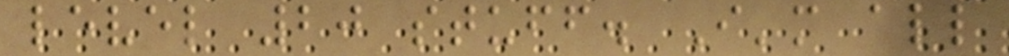level 20 stuff. I'm all
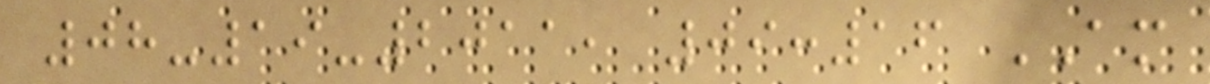08-19-2011, 09:16 AM
